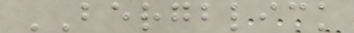BERGBLICK
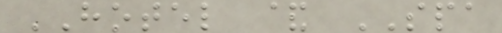HOTEL & SPA
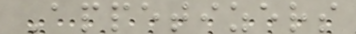Appetizers
